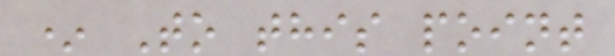* To this point
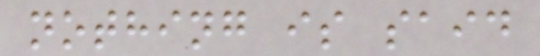nothing is said
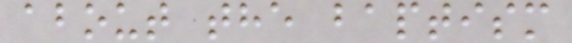about the baptism
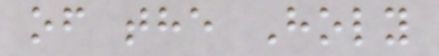of the Holy
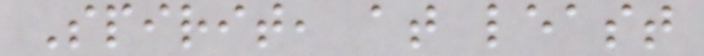Spirit, at least
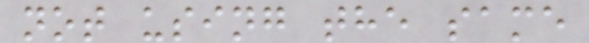not using the same
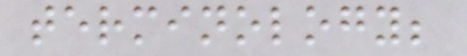terminology;
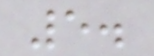5.
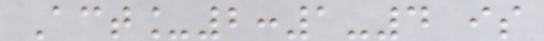Act_2:1-4 is
